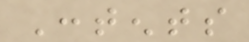Contents
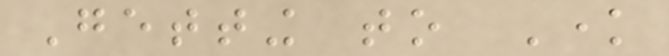Getting to Know
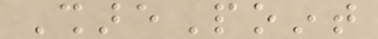SharePoint
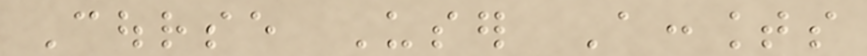Course User Accounts
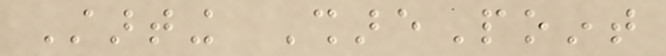Starting SharePoint
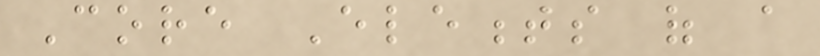Core Elements of a
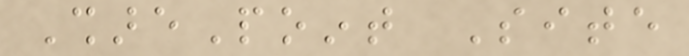SharePoint Site
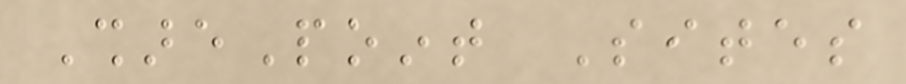SharePoint Sites
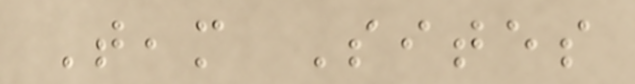Team Sites
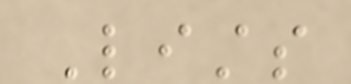Lists
